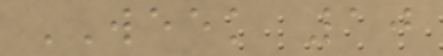WEEK 10
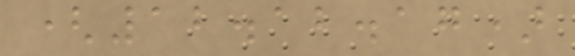(12.12.17)
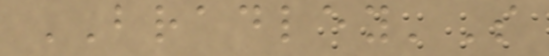BRADLEY'S
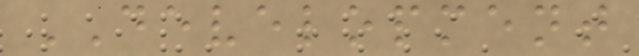DEVELOPMENT
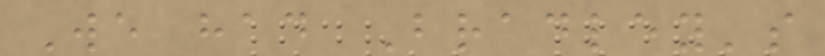We had Bradley's
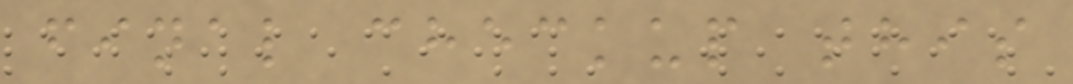final checkup this
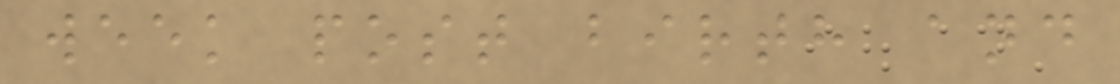week post birth and
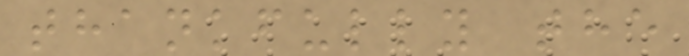thankfully the
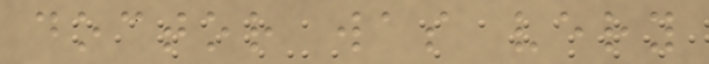doctor was very
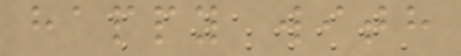happy with
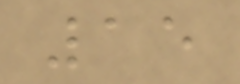15
